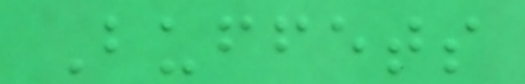Buffets
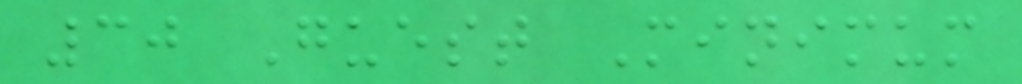30 Guest Minimum
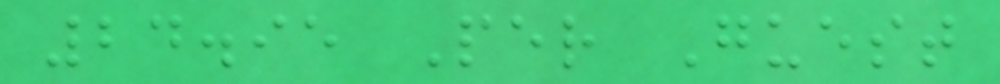24.95 Per Guest
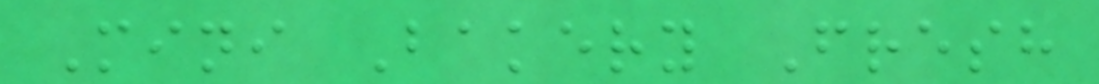Mini Bakery Fresh
